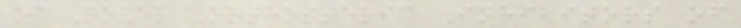of Novel Orthosteric Inhibitors of
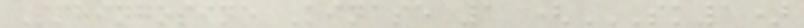Sphingosine Kinase 1 (SK1)
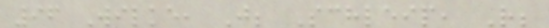96 Wilke, J; Schleip, R;
